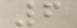6
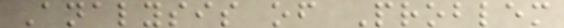Analysis of Problem
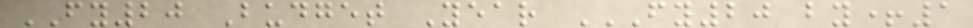FY20 Budget Year FY20 BY+1
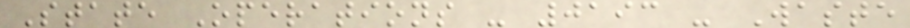State Operations - 0193 - Waste
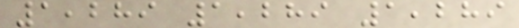1,289 1,289 1,289
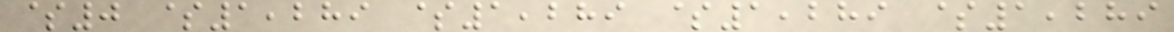$0 $1,289 $1,289 $1,289 $1,289
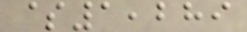$1,289
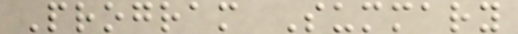Program Summary
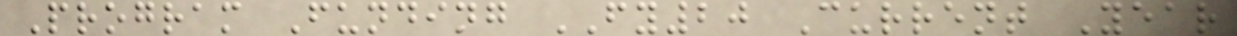Program Funding FY20 Current Year
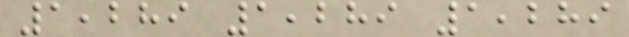1,289 1,289 1,289
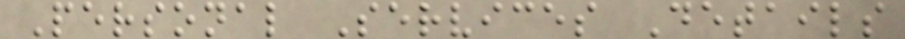Personal Services Details
